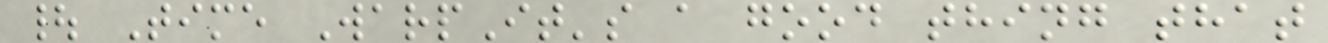| Time WarpIt's a good thing that
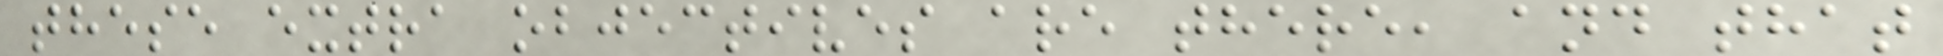these extra objectives are there, and that
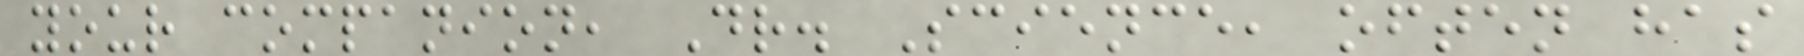your companion, Dr. Science, often has
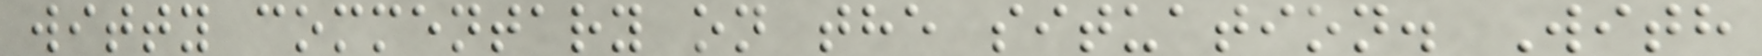witty commentary on the situation. With
